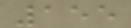155
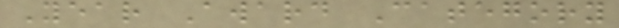Year Award Category
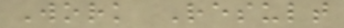Work Result
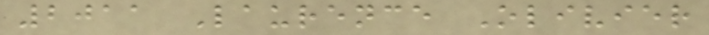2011 Laurence Olivier
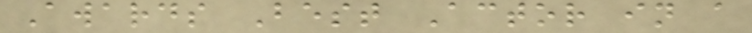Awards Best Actor in a
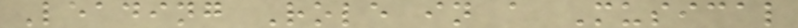Leading Role in a Musical
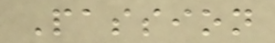Passion
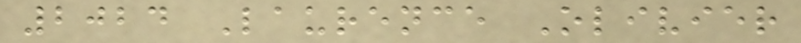2024 Laurence Olivier
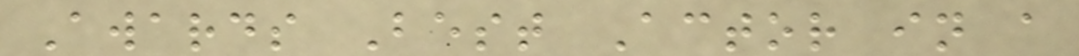Awards Best Actor in a
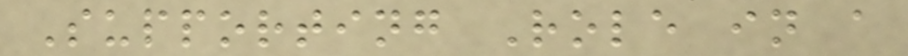Supporting Role in a
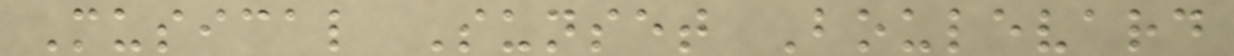Musical Sunset Boulevard
